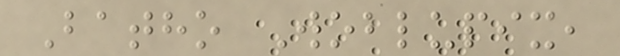Batho Woblupix,
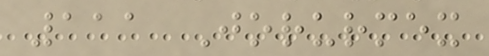111 Jorurmex
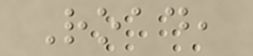Road,
